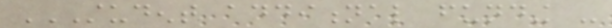STUDENT ADDITIONAL FUNDING -
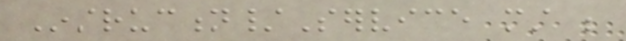Instruction/Service must be
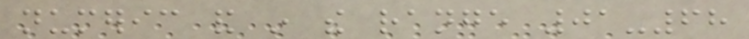numeric and in the range 01-68
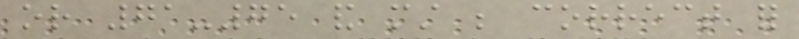or 71-75 and must be correct for
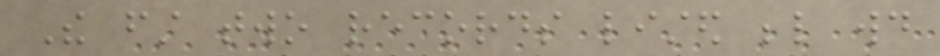The first two records listed below would
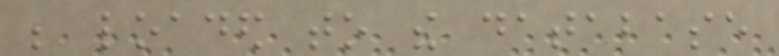be loaded to the database
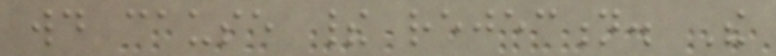would cause their rejection. The
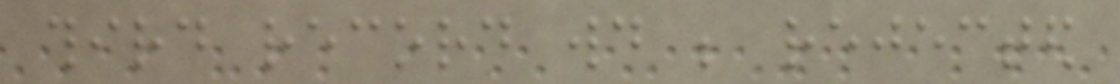third record would be rejected
